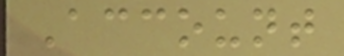Account
